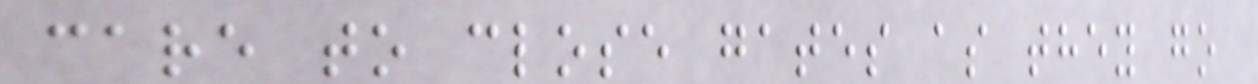care to close gates as they go
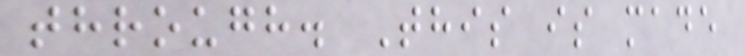through. This is made
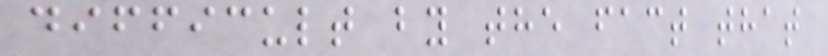difficult by the fact that
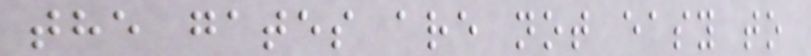the gates are not easy to
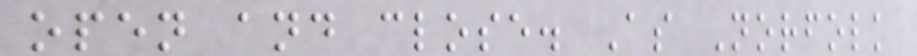open and close. As Norfolk
